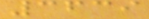3639
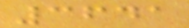3641
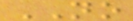NO
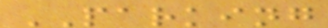PARKING
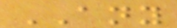ANY
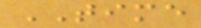TIME
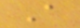A
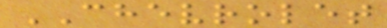CHEVROLET
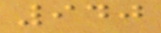940
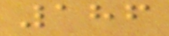186
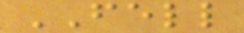FELL
